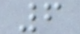6
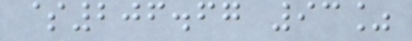$206.67 93%
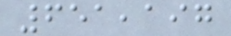651,197
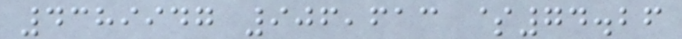4389947 906,613 $74.26
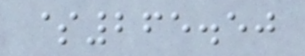$265.50
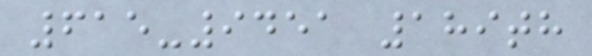615-9451 189th
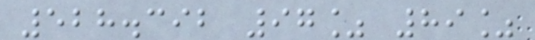528.392 97% 89%
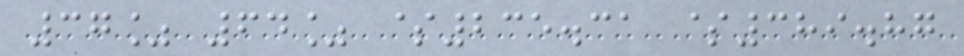37% 64% $235.31 $389.87
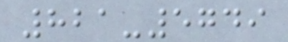821-5749
